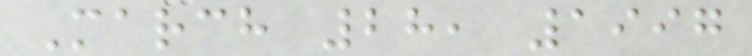March 28, 1997
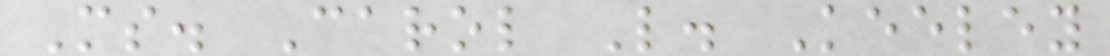Ms. Carol L. Keeley
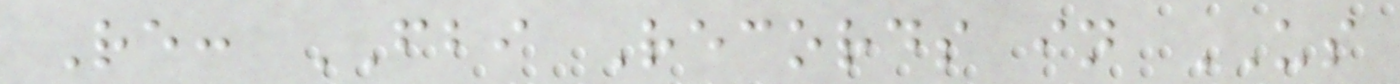Re: FBI Records in US
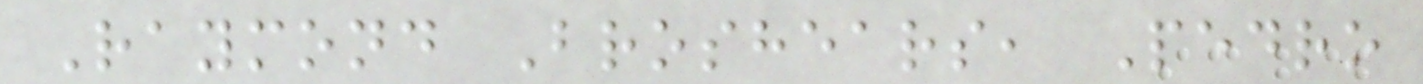Raymond Broshears, Pedro
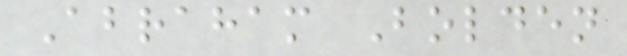Abraham Bolden
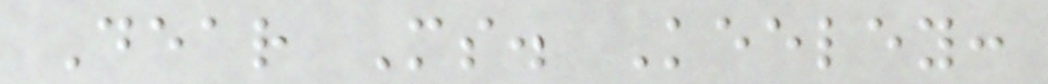Dear Ms. Keeley:
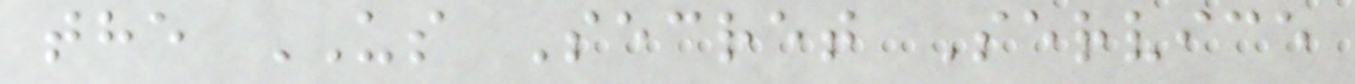the US Secret Service
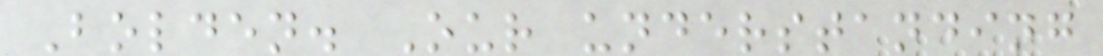Bolden. Our understanding
